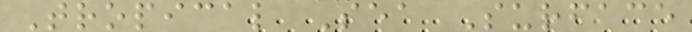Tropical Sea Surface
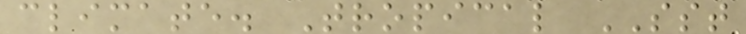climate. Tropical SST
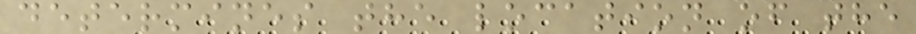determines the location of the
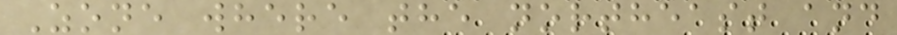Zone where the northeast and
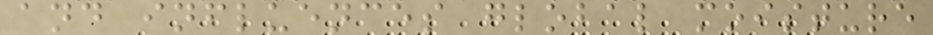and influences global moisture
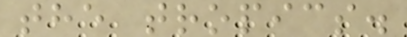the tropics.
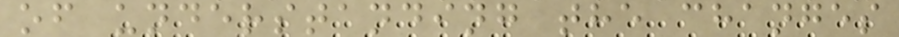of understanding the changes
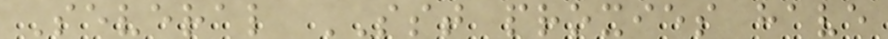Several SST proxies have
